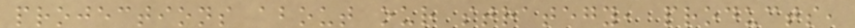projections about our strategy, products,
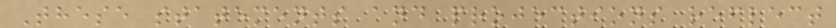These statements and projections reflect
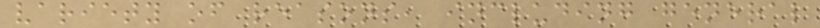variety of reasons, including general
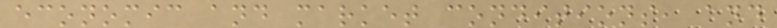economic and market conditions, and
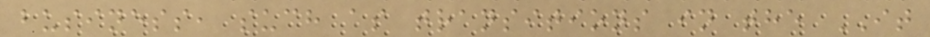business, such as transitions in the IT
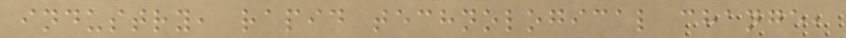industry, rapid technological change,
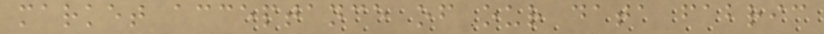market acceptance of our data fabric
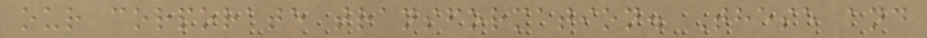our corporate transformation. These and
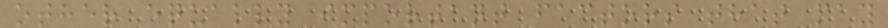other equally important factors that may
